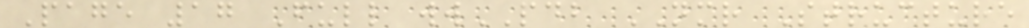Page 17 Full wwPDB NMR Structure
